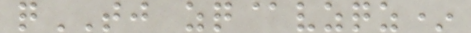qTJ zq@vzqz*
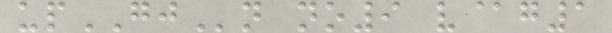upGJn no9 v@g1
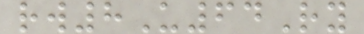rw8U64Ry
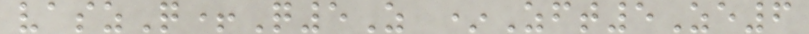vaszQ+Q5Z *Zft5Ze6
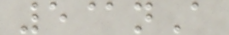5@nA
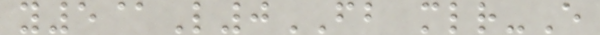y5@L0FB mlr-E
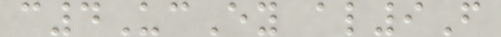c4UcEy al9F
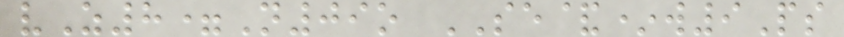vZ8=N09o SE&*w9Ps
